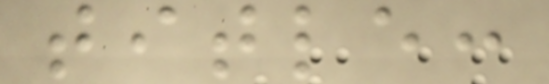title:
